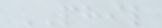PHIL
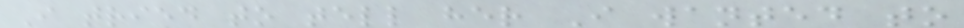I tried to tell her I wanted to
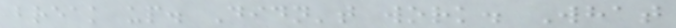break up. Didn't work. What
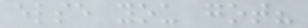else you got?
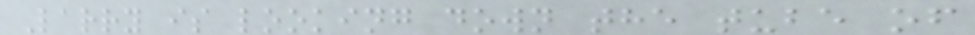Larry is looking down the tube of
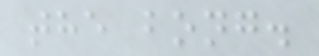the bong.
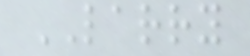LARRY
